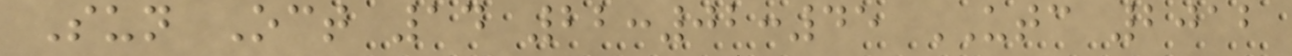Sun Oct 14 22:02:45 UTC 2012
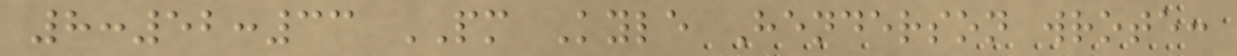8:52:33 PM Kyle Henderson wrote:
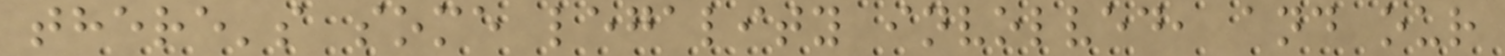there's some legality involved, and our
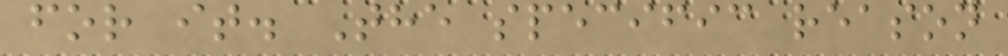for it. The specific reason
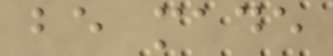be made
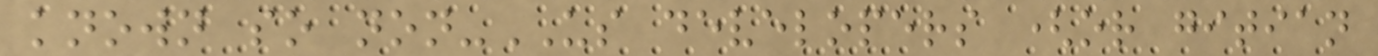known so non-US developers (or gitian
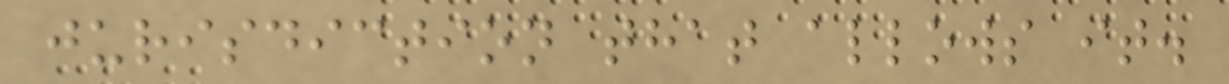jurisdiction that allows it.
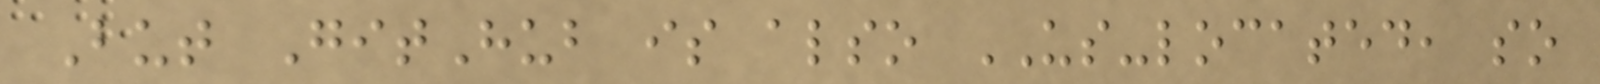But GitHub is also US-located, so
